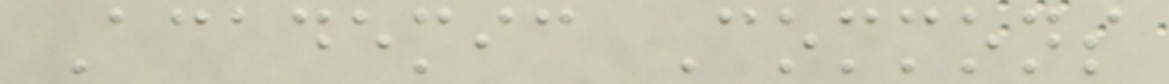Academic Commons
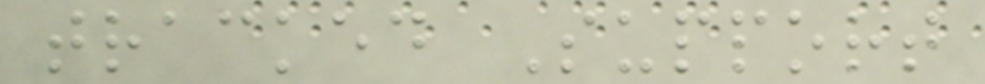tracked Support
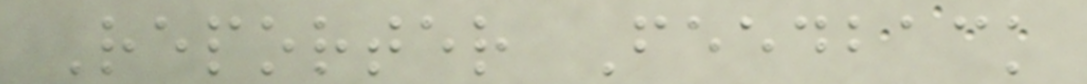Reporter Feedback
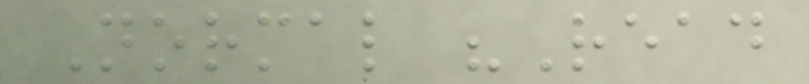Normal "Read
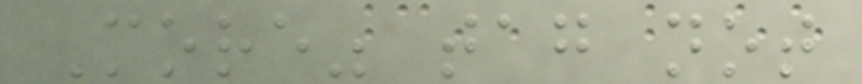More" tag not
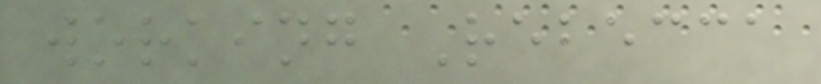working Rebecca
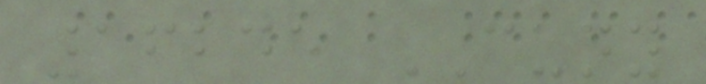16245 CUNY
